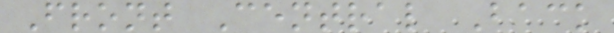Front Central Back
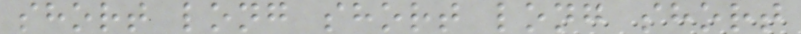short long short long short
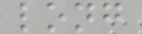long
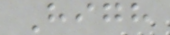High
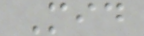Mid
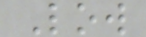Low
